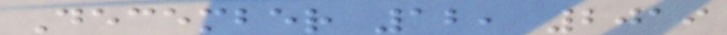December 12, 2019
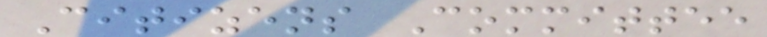Citizens Committee
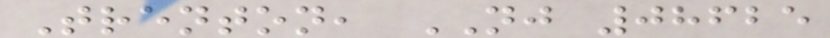Trenton, NJ 08625
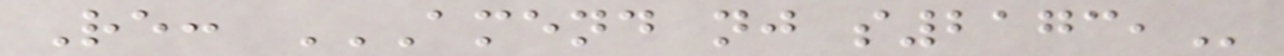Re: AMEND NJ S2173,
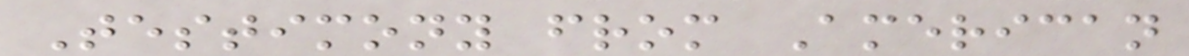Testimony from American
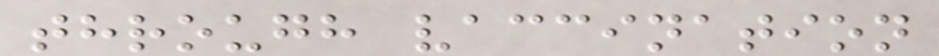through vaccination
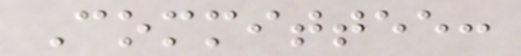Committee:
